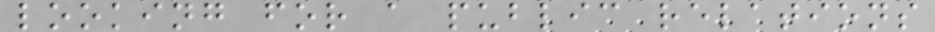looking for a public relations
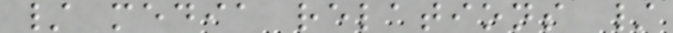/ media relations /
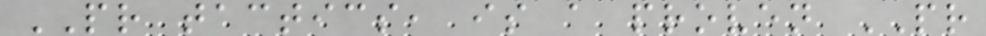PR tactics, is a proven PR
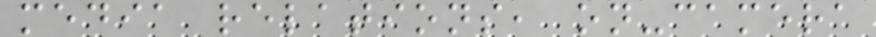media relations, on-camera
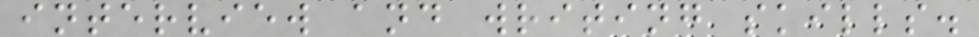interview and writing skills.
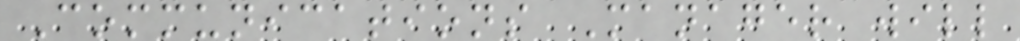Communications Manager will
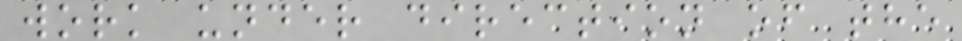work under direction of the
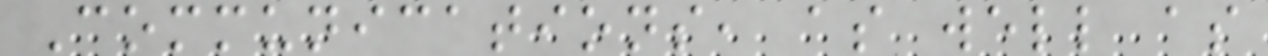Communications, as well as
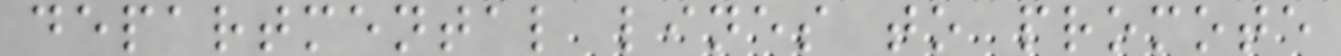departmental lines to promote
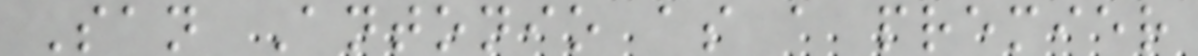San Antonio as a premier
